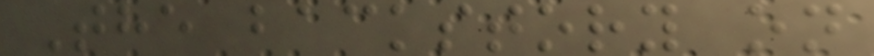The backstory on
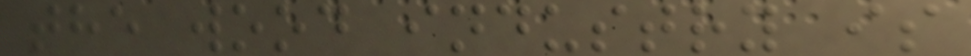the wood industry is
